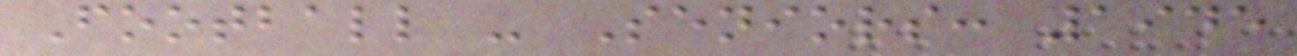Football - Seniors: 1945
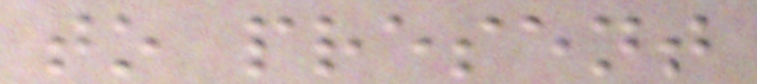to present
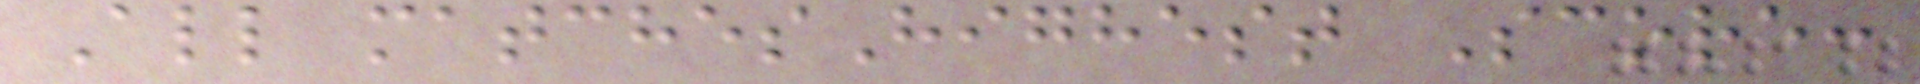All matchesHighest Score:
